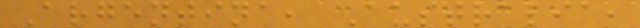Argentina, Australia,
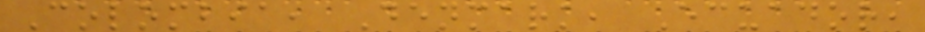Colombia, Denmark, Ecuador,
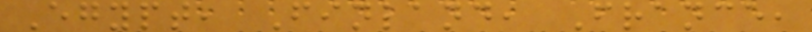Egypt, Finland, France,
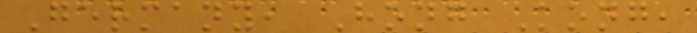Germany, Hong Kong,
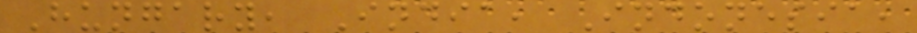Hungary, India, Indonesia,
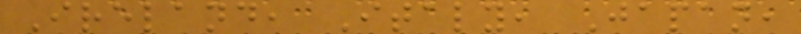Ireland, Italy, Japan,
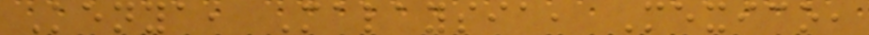Kenya, Malaysia, Mexico,
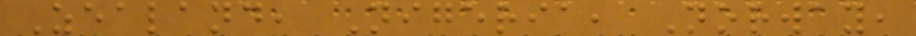Zealand, Nigeria, Norway,
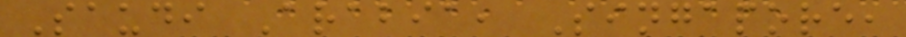Saudi Arabia, Singapore,
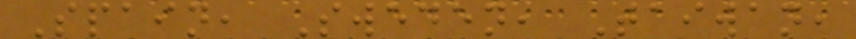Spain, Sweden, Taiwan,
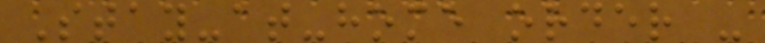Stay-at-home order -
